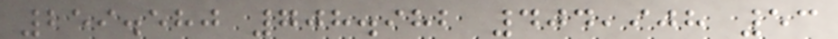259.580 708.982 404,908 53
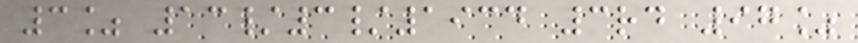3% 13/3/1934 3rd 97%
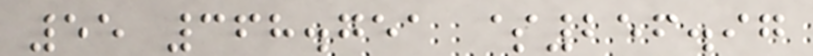55 368.751 $256.97
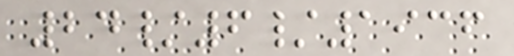24/6/1936
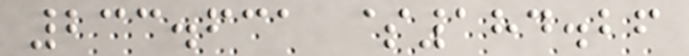233.631 $184.26
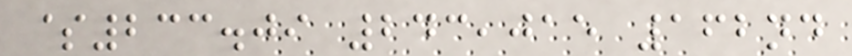$233.09 243,015 162nd
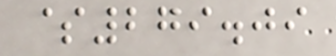$279.09
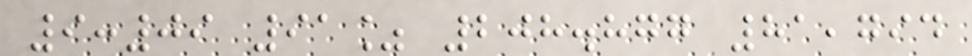9:09 91% 208.877 81,794
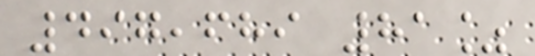497,689 81%
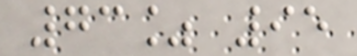73% 95
